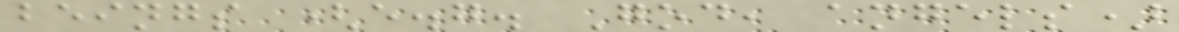beings (e.g. God, angels)
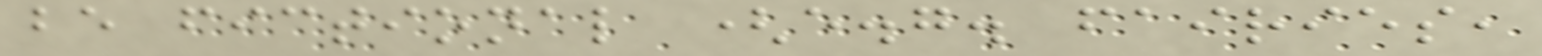be fictional (e.g. fairies,
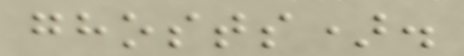ghosts).
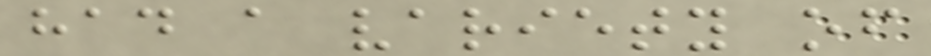had a variety of
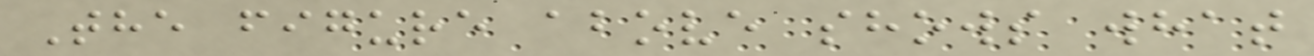The figure above shows what
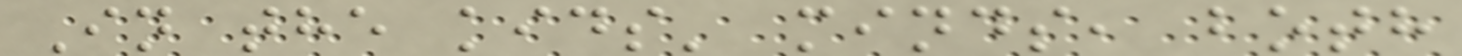In the kids' minds, both
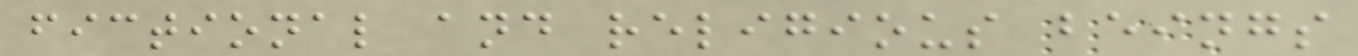fictional and religious beings
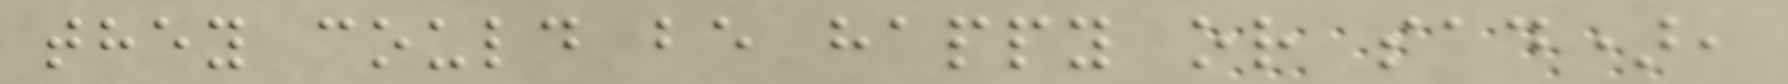they could be happy or sad),
